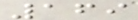169
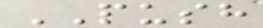PUSH
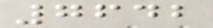7642
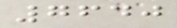7640
